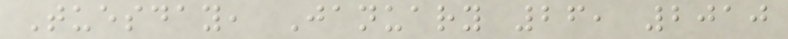Tuesday, January 26, 2010
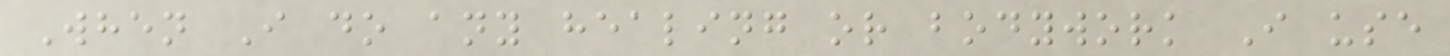When I do any healing or bodywork I use
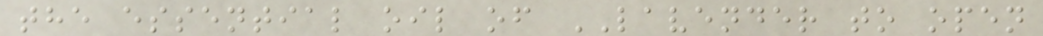the essential oil of LAVENDER to open
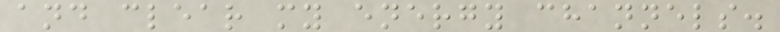and clear my energy channels.
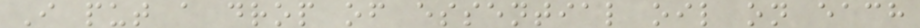I put a drop of essential oil on each
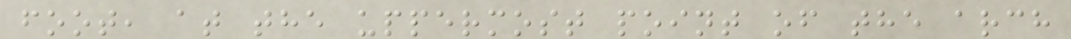foot, at the uppermost point of the arch
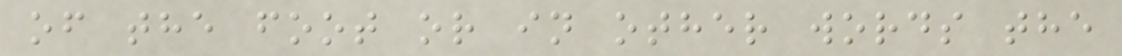of the foot or in other words the
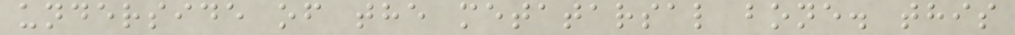underside of the metatarsal bone. this
